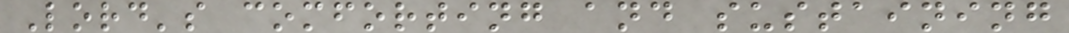Lord's comforting and sustaining
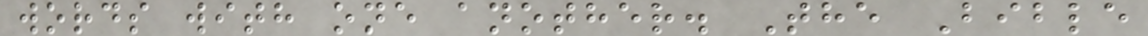words with one another. The Bible
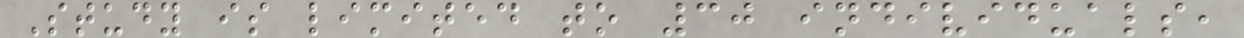Study is limited to 30 individuals,
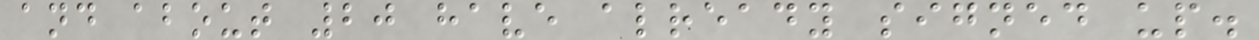and about 20 have already signed up.
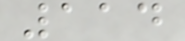114
